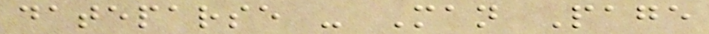dateparse - Man Page
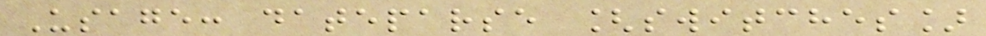Usage: dateparse [switches]
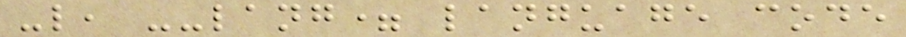-l, --lang= language code
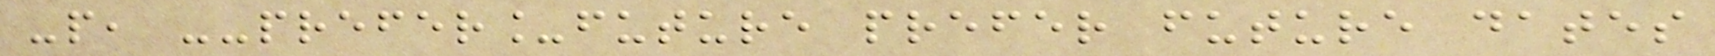-p, --prefer_future prefer future dates
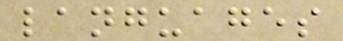languages
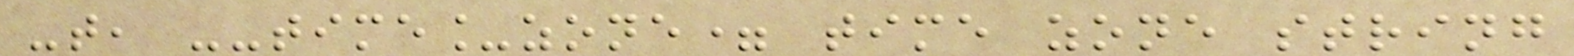-t, --time_zone= time zone string
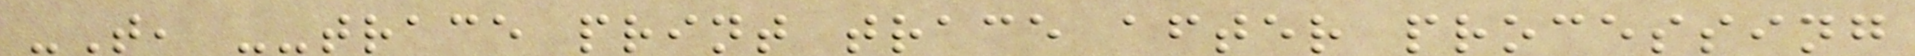-T, --trace print trace after processing
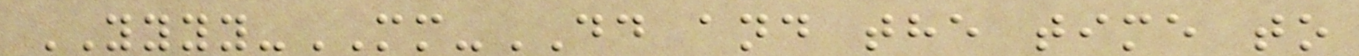YYYY-MM-DD and the time to
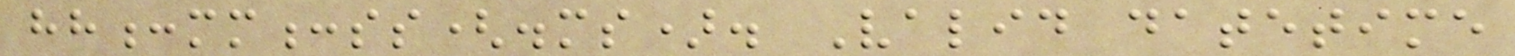hh:mm:ss(.ms). Valid datetime
